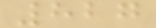827
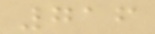716
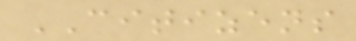CITIZENS
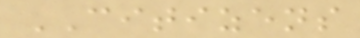CITIZENS
